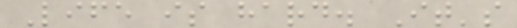Life is hard. It's
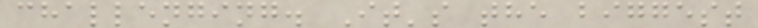challenging. It's the biggest
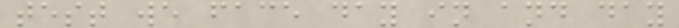test we face day in and day
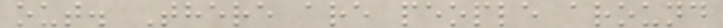out. There are people around
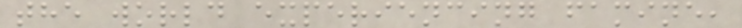the world experiencing famine,
